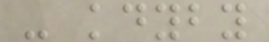- kdyby
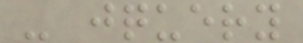- jquery
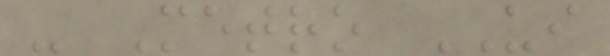- Metro UI
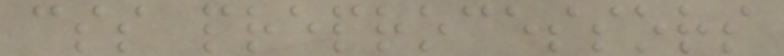css preprocessors
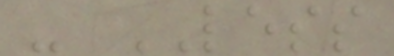- LESS
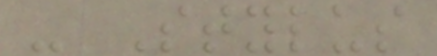- Stylus
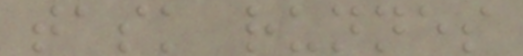task runnes
